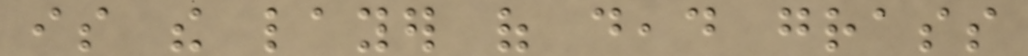is the layer of dead grass
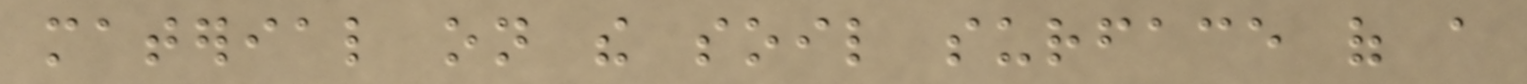material on the soil surface of a
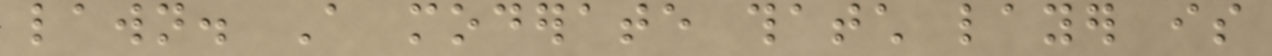lawn. A moderate thatch layer is
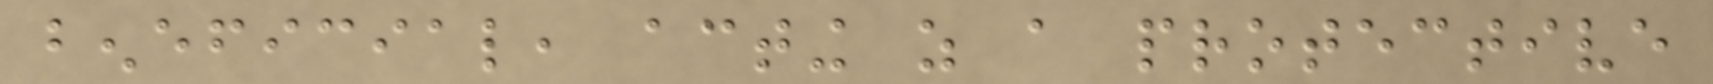beneficial, acting as a protective
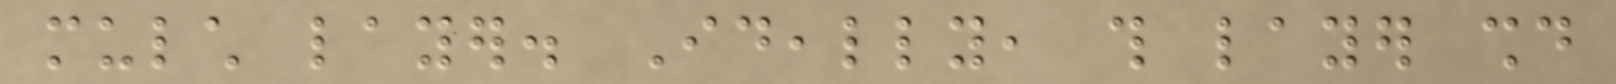mulch layer. Ideally, this layer should
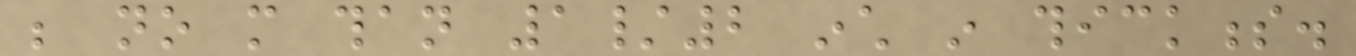be no more than 1/2 inch in thickness.
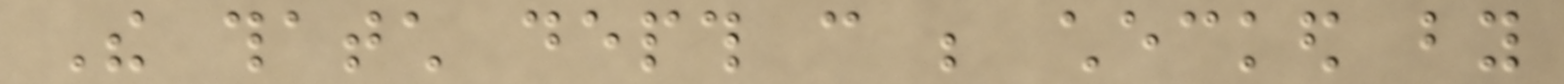The thatch depth can be checked by
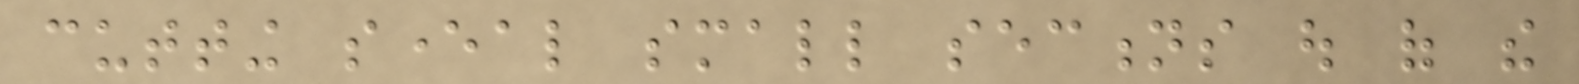cutting several small sections out of the
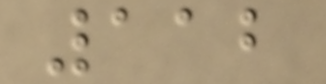112
